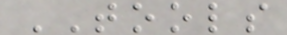TOOLS
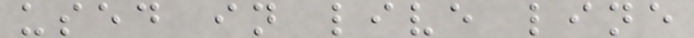used in live line
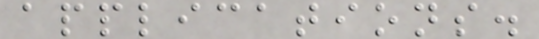applications.
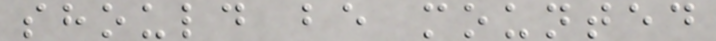should be mounted
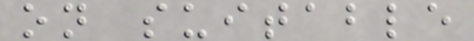on suitable
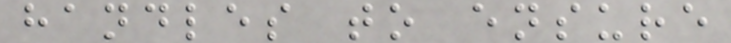handles to ensure
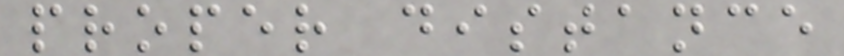proper distance
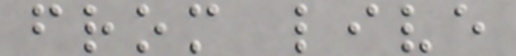from live
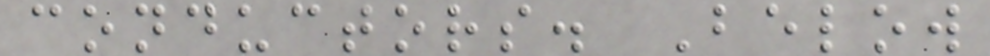conductors. Below
